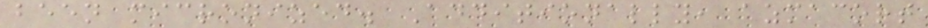been micronized. Additionally, azmacort
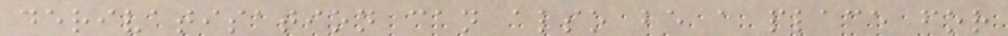derivatisation can also be a place for
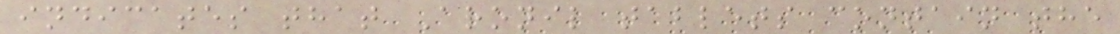indicates that Aronil tablets contain the
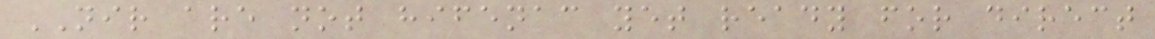NIR are not hifenac yet ready for direct
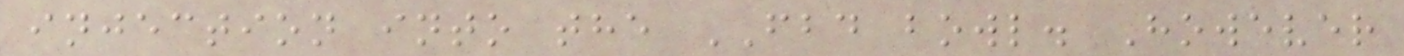injection into the FBD bowl. However
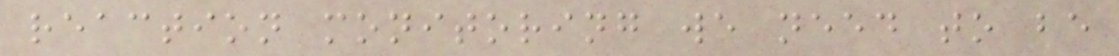reaction monitoring we need to be
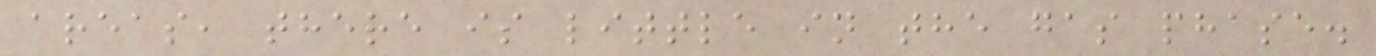areas, there is little in the gas phase.
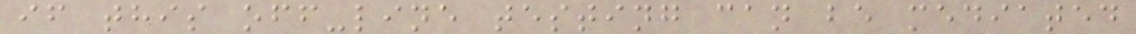if this off-line testing can be mediated
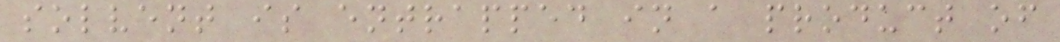solvent is entrapped in a product of
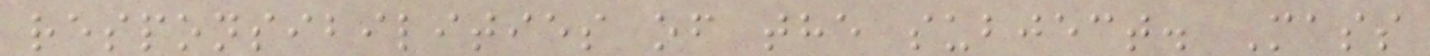responsibilities of the subject. Mass
